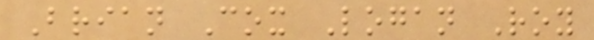Brian Cox Logan Roy
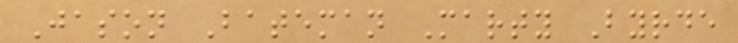Jason Bateman Marty Byrde
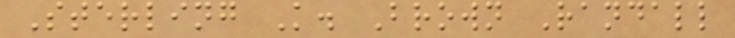Sterling K. Brown Randall
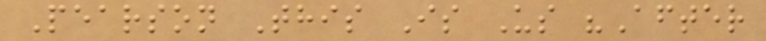Pearson This Is Us "After
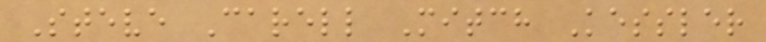Steve Carell Mitch Kessler
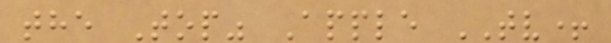the Top" Apple TV+
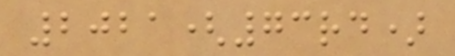2021(73rd)
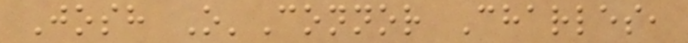Josh O'Connor Charles,
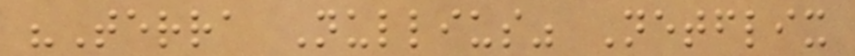"Terra Nullius" Netflix
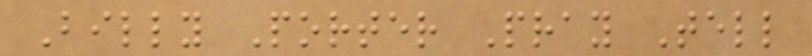Billy Porter Pray Tell
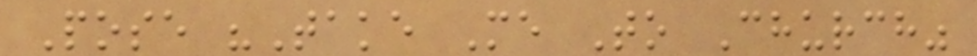Pose "Take Me To Church"
